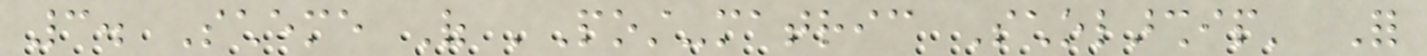3. Scheme Of 'Post-matric Scholarship' For
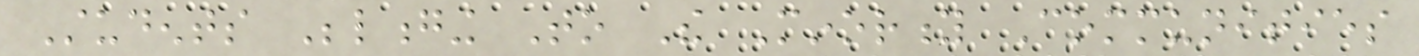Students Belonging To The Minority Communities
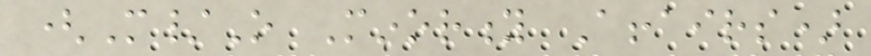(M/O Minority Affairs)
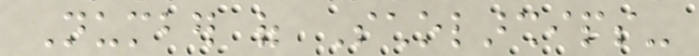Number of Scholarships-
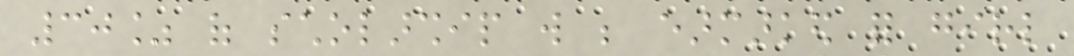30% of scholarship will be earmarked for girl
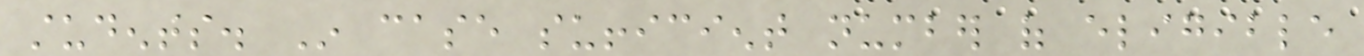students. In case sufficient number of eligible
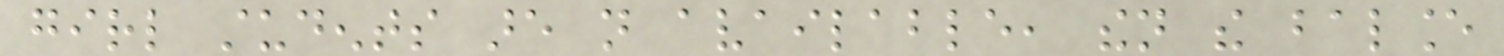girl students are not available, then the balance
